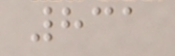831
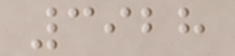3928
